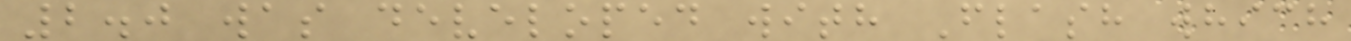2.0 was developed with Flash which
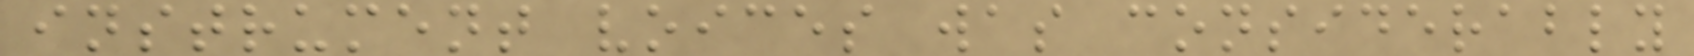instrument voices was considerably
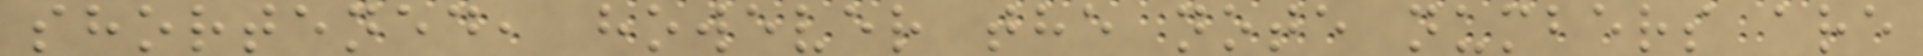shortened, however the note numbers are
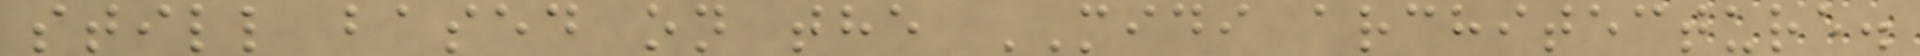still based on the MIDI architecture.
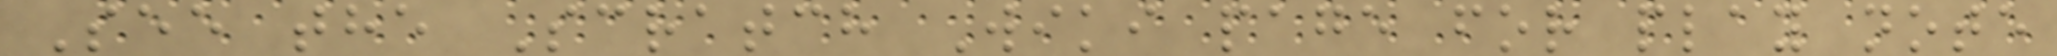See the Scratch Wiki page for play note
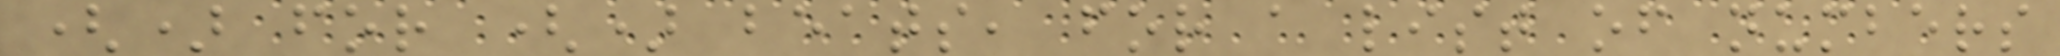() for () beats, for a list of numbers
